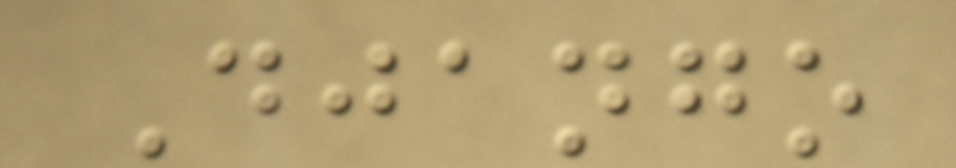Django
